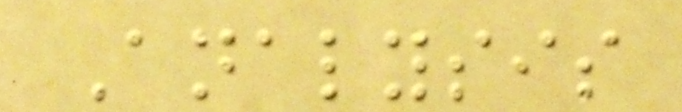Analysis
